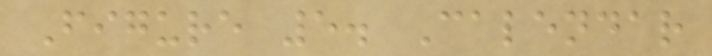Figure 5. Calendar
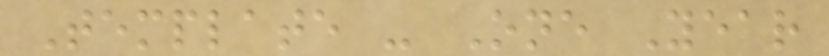Template - One Year
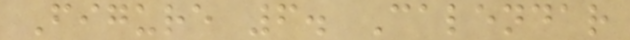Figure 6. Calendar
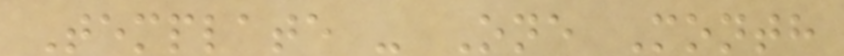Template - One Month
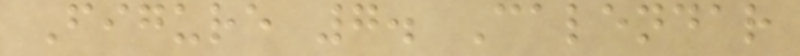Figure 7. Calendar
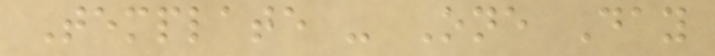Template - One Day
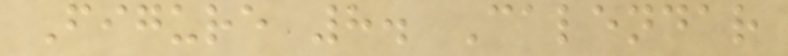Figure 8. Calendar
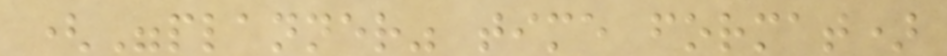("planner" time format)
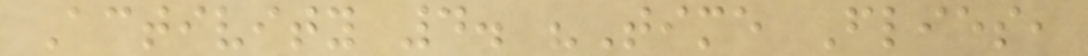Activity 4. "Time Flies,
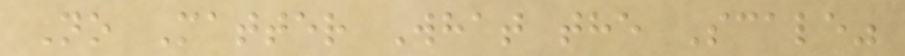No Matter What the Scale"
